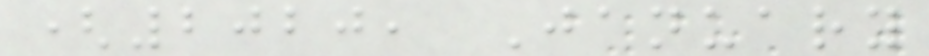(2020, January
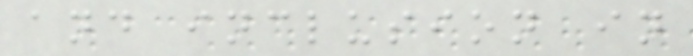and inclusion in
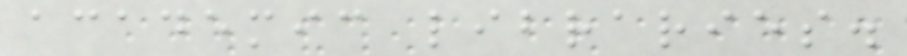academic libraries.
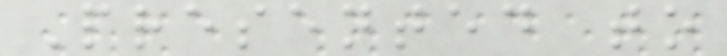Presented to
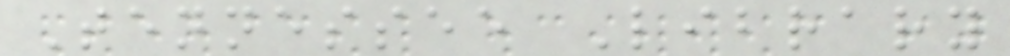Tennessee Library
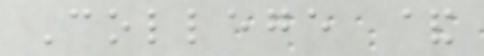College &
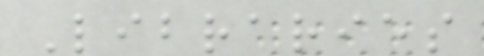Libraries
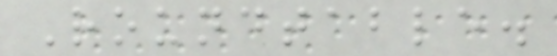Roundtable.
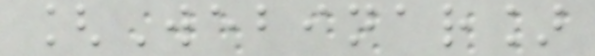[Webinar]
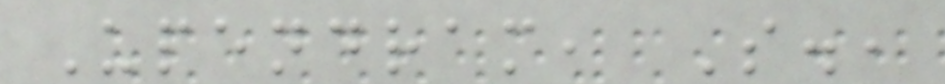Upendram, S.,
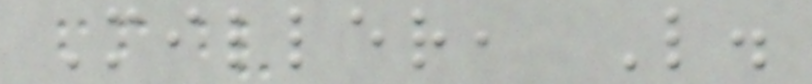Miller, L.
